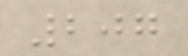207
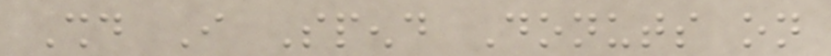Should I Spend Donuts on
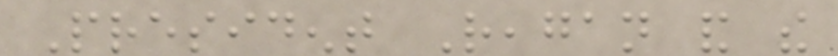President Reagan and the
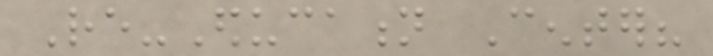Re-Education Center?
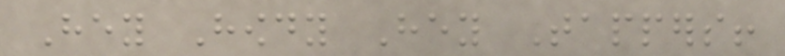Hey Howdy Hey Tappers!
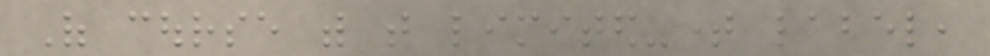Of course with that limited-time label,
